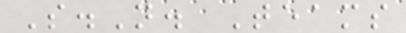S.N. Teams
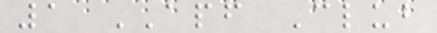1 APF Club
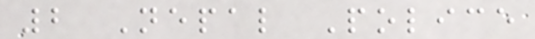2 Nepal Police
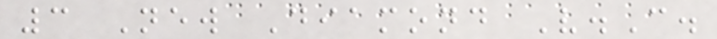3 New Diamond V.C.
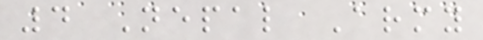4 Nepal Army
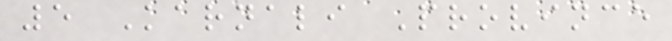5 Karnali Province
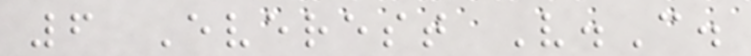6 Everest V.C.
